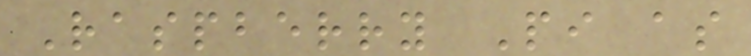Raspberry Pi as
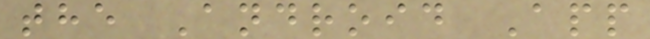the Android App
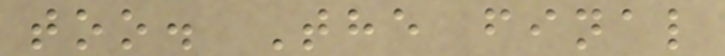too. The final
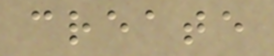create
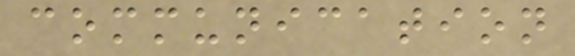communication
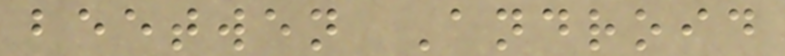beetwen Android
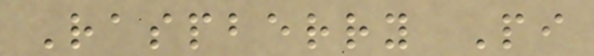Raspberry Pi
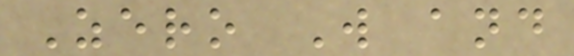Zero W and
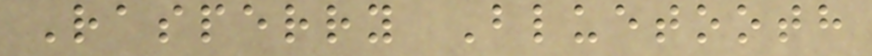Rasperry Bluetooth
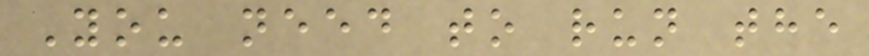You need to run the
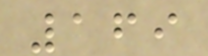169
